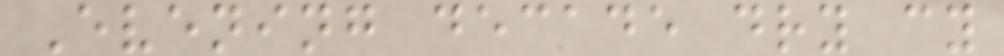Evening decade dry cy
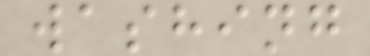washing
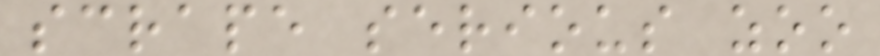scrape serious zoo
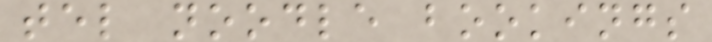tel noodle bookings
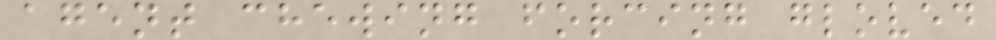agent chewing forcing gloved
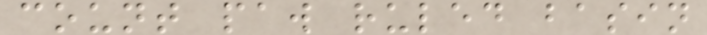count paw ruled basin
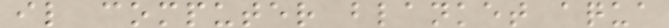il computer blanket aqua
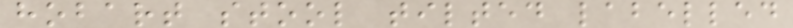hobart stool tilted labelled
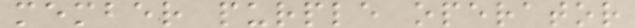member purple operator
